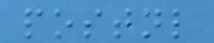postnl
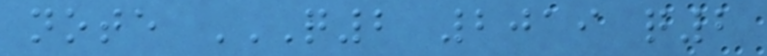note Q2 2019 Q2
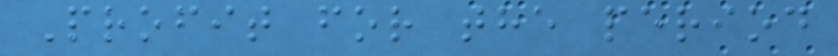Profit for the period
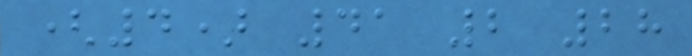(4) 41 2 28
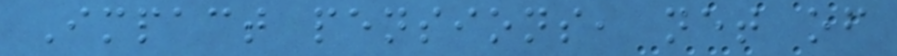Impact pensions, net of
